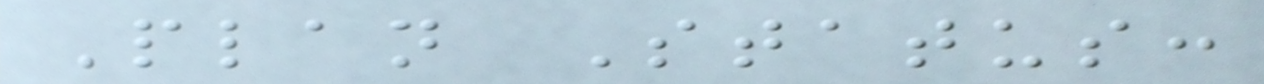Plan Status:
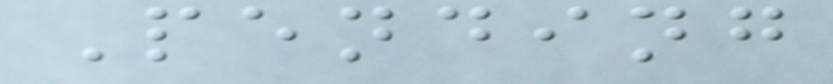Pending
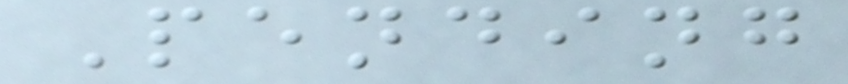Pending
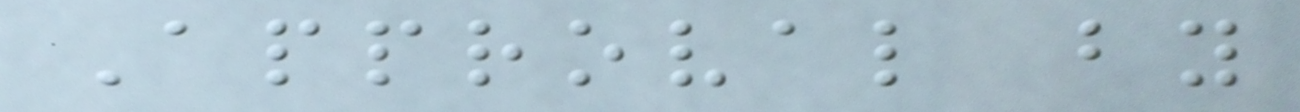Approval by
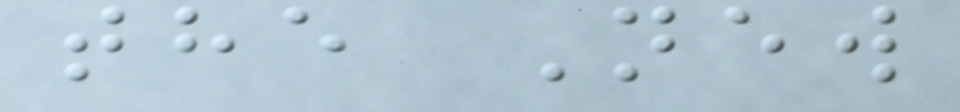the New
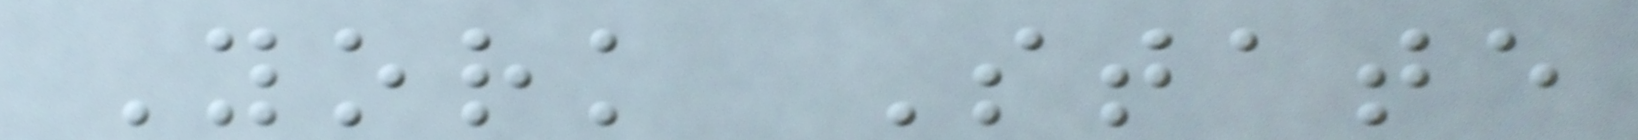York State
